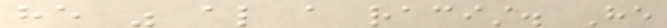he was also a racist. He
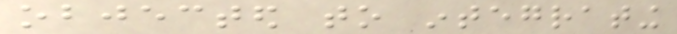objected to integrating
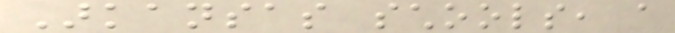Arkansas schools, a
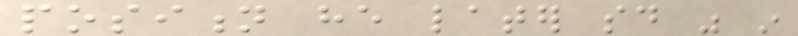position he later said was in
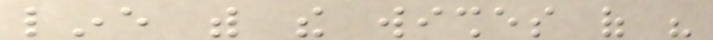line with the wishes of his
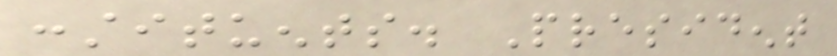constituents. President
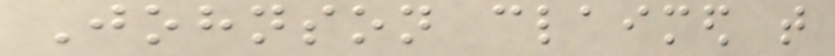Johnson claimed that
